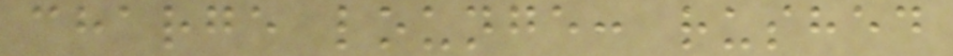charge lounge: rushed
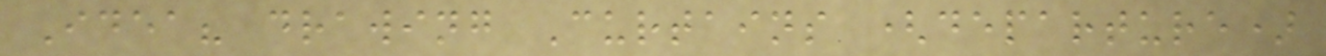Idea? drawing Curtains (departure)
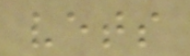vets
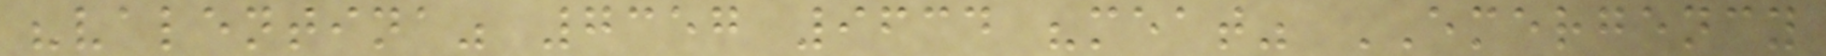"valentina" 7357 9634 "meat" EMERGENCY
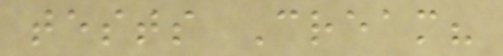tests Cream?
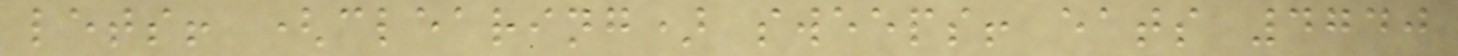lets! (clearing) sweeps! eats 4740
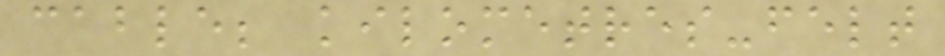cable; kilometres-felt
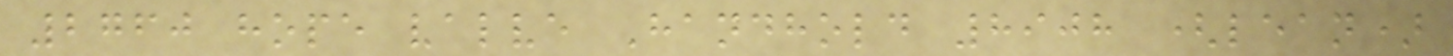2760 hope valve Handhold 8908 (lean)
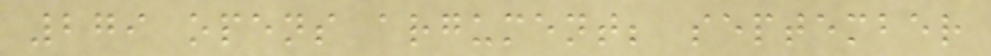279 opens argument; september
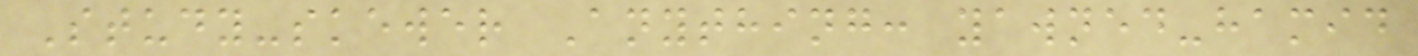Study-skewer Anything: yawned-hamid
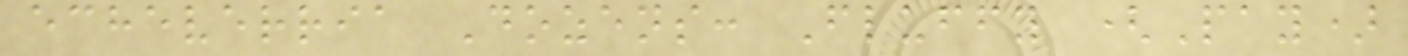echeverria Dozens: Fluffy (Pay)
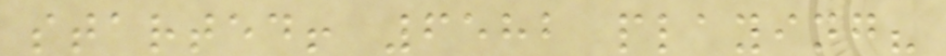started! 6582 playing?
